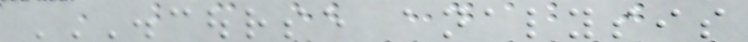DISCOURSE ANALYSIS
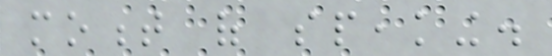moment of speaking.
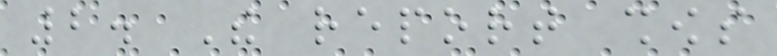2. The report shows
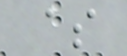$
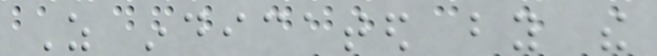As indicated by the
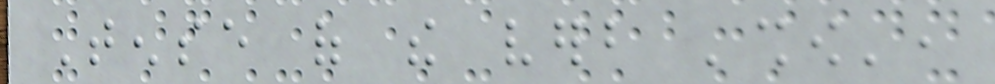Tense of the verb 'show',
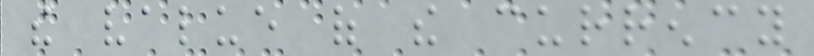the value of the currency
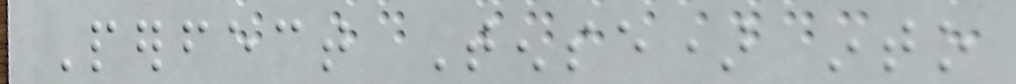Perfect Tense) into
